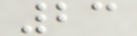23
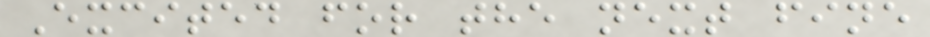Excited for the next fine
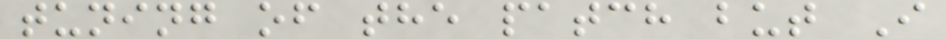tuning of the patch but I
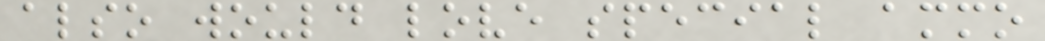also would love special ammo
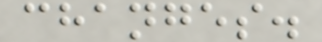changes.
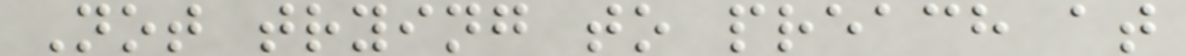Not trying to preach at
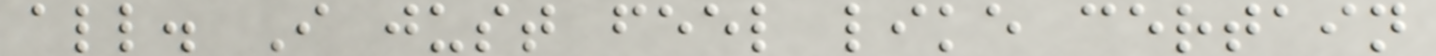all. I just feel like certain
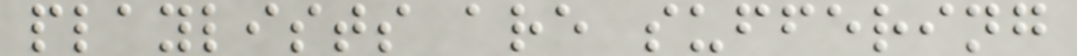playlists are suffering
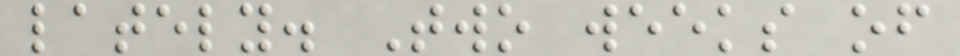lately. Two weeks of
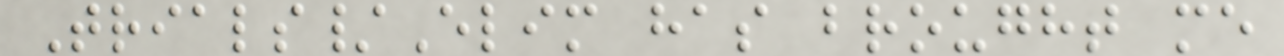Trials/Elim has brought me
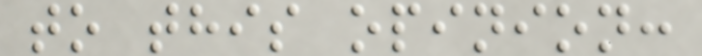to this opinion:
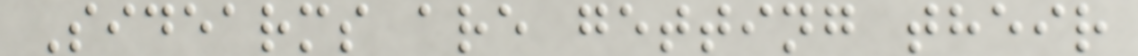Sidearms are getting their
